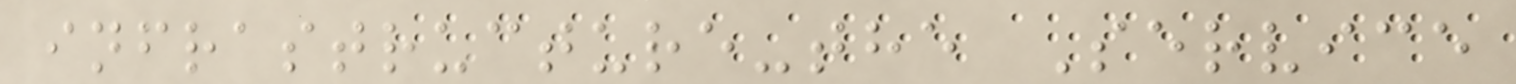infrastructure-the Service
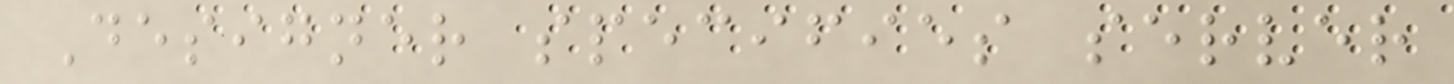Designer specifies server
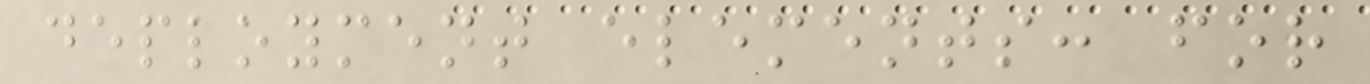deployment elements: for
